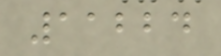11224
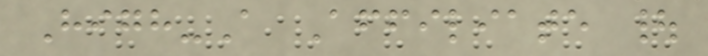High-A Affiliate |
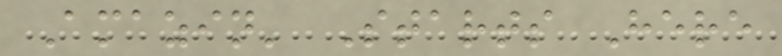Amazin' Starts Here
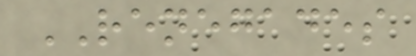RENEGADES
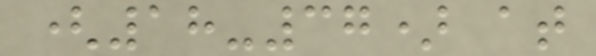(18-37) at
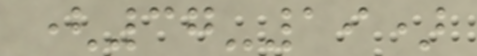(37-19)
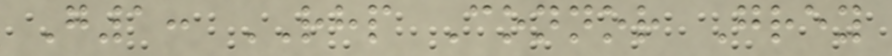G1: RHP Connor Grey
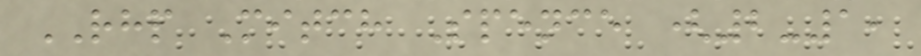RHP Mitch Spence (2-1,
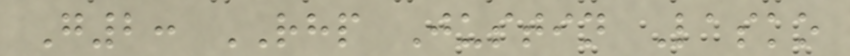G2: RHP Justin Lasko
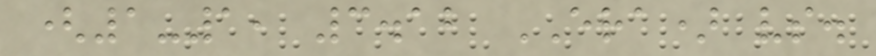(1-1, 3.12 ERA) vs.
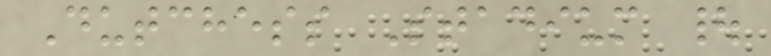Dutchess Stadium |
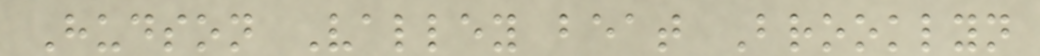Hudson Valley beat Brooklyn
